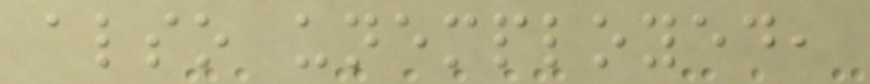also unemployed,
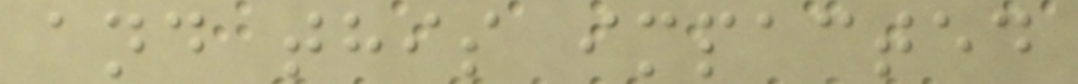and this impacted
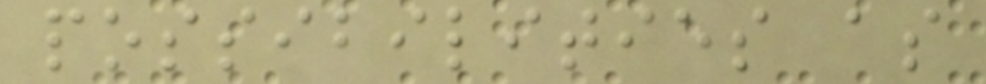possibilities as
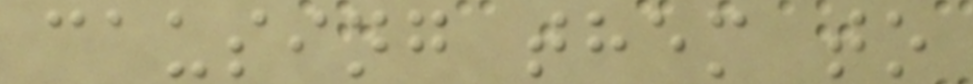causing them to
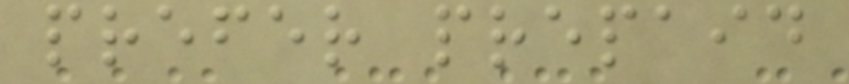prefer prepaid
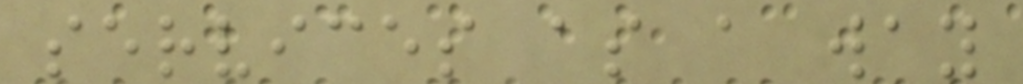services as a way
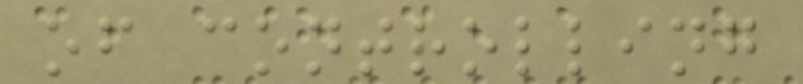of controlling
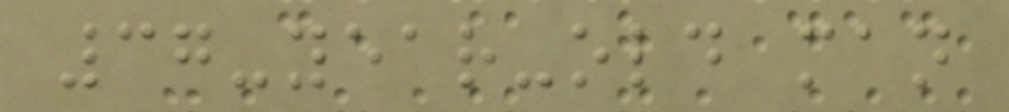37-year-old man
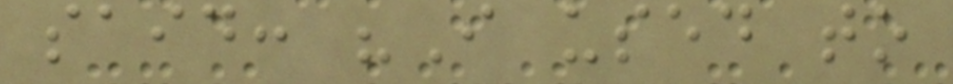said: "I used to
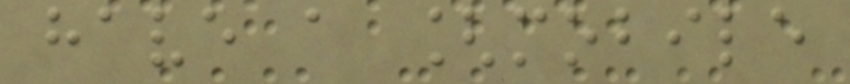have a [mobile
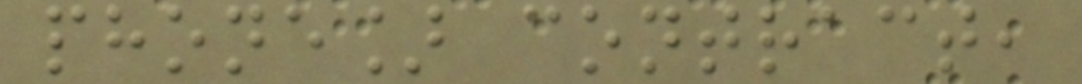phone] contract,
